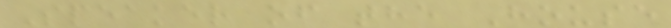Speaker of the House
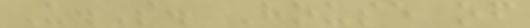U.S. House of
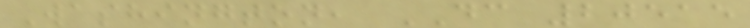Washington, DC 20515
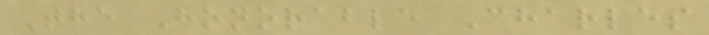The Honorable Charles
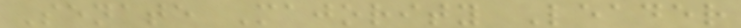Senate Majority Leader
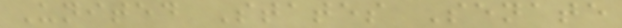United States Senate
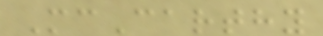McCarthy
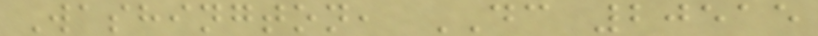Washington, DC 20515
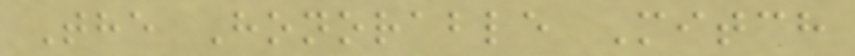The Honorable Mitch
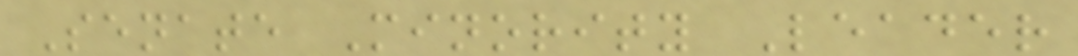Senate Minority Leader
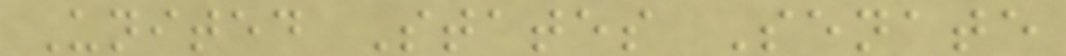United States Senate
